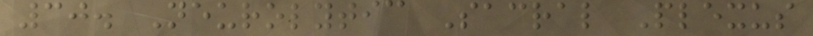30. Neurolytic Sacral Plexus
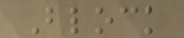Block
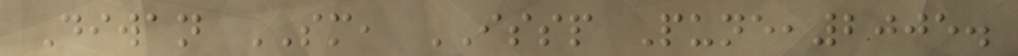Diwan SM, ISSP Pune,2005.
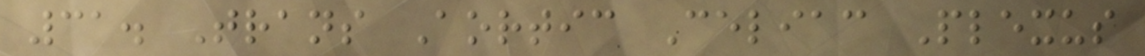31. Trans Aortic Celiac Plexus
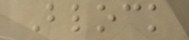Block
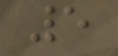5
